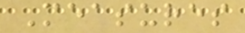Measures
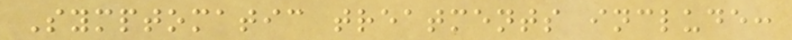Symptomatic treatments include:
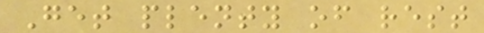Get plenty of rest
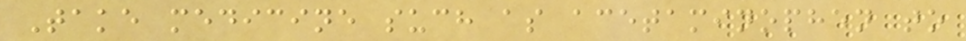Take medicine such as acetaminophen to
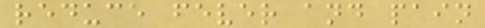reduce fever and pain
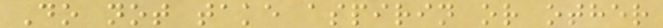Do not take aspirin or other
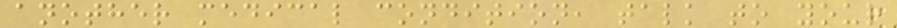another medical condition, talk to your
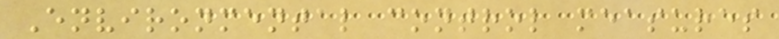Environmental control measures
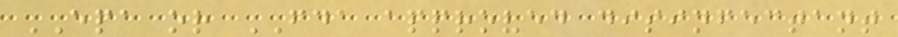EPA or FDA approved disinfectant
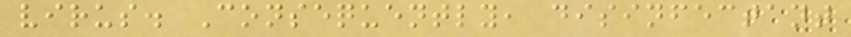virus. Consequently, disinfectant
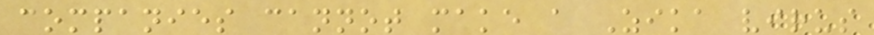companies cannot make a Zika virus
